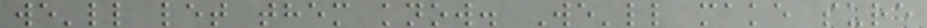we'll let them know. We'll make sure
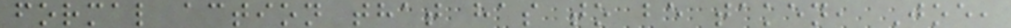formal action that has to be taken, Joe,
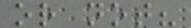or not?
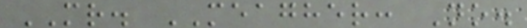MR. MEAGHER: No.
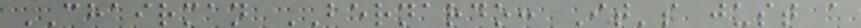CHAIRMAN BERNARDO: It's just a
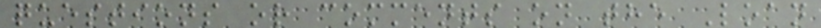questions or comments on the Loan
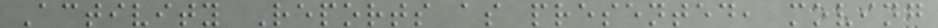Activity Reports as presented, moving
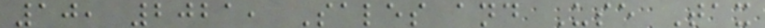10, 2021, Sales and Use Tax
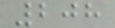208
